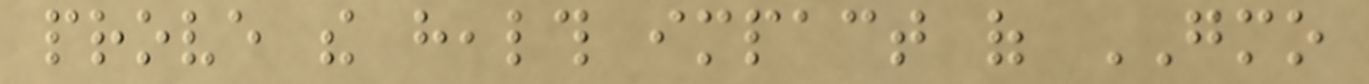prove the health impact of GMO
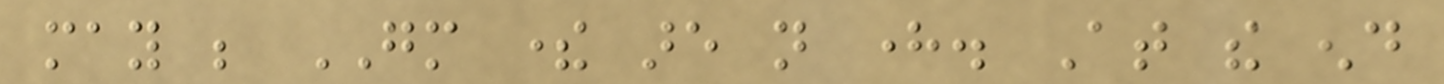may be GM there are not here. At the end
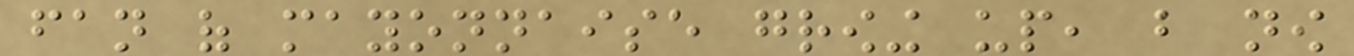fan of mayonnaise growing up, but now
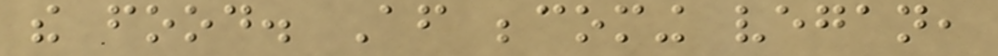the food. After becoming vegan,
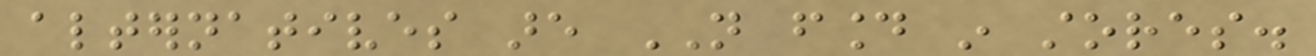alternatives are NOT found in stores.
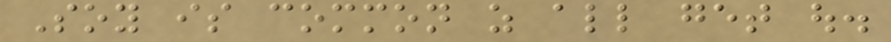Soy is common as all get out.
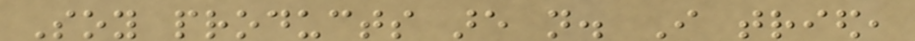Soy products are not. I tried,
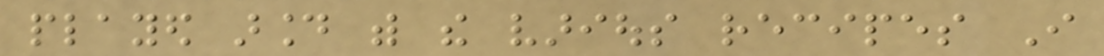played around with the various recipes I
